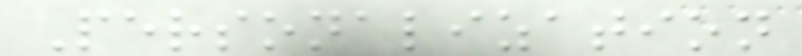Personalization
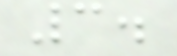3.
